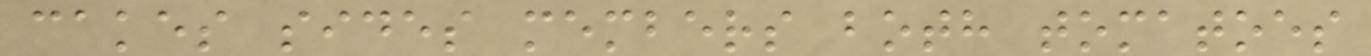cakes sides members both tomatoes
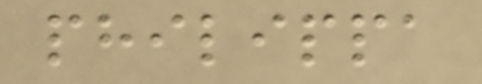philippa
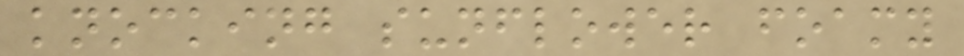knocking sunflower foamy
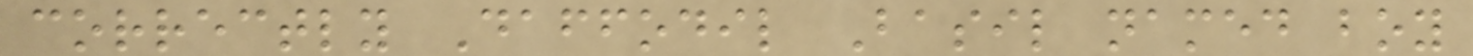correctly Daffodil Basil named boy
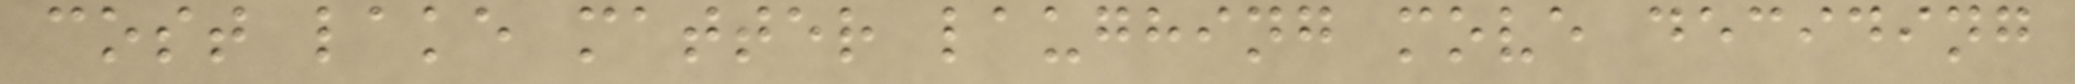cost lake matter laughing move deciding
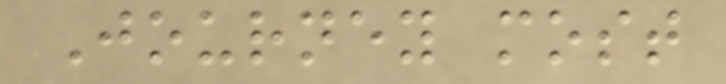Journey most
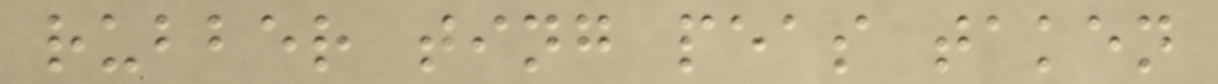rubber ting peas taken
